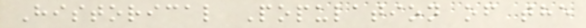Historical Population of the
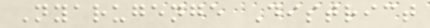Nyarugenge District
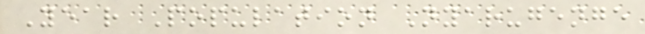Year Population Nyarugenge
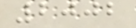2002
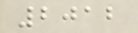2012
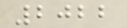2022
